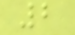2
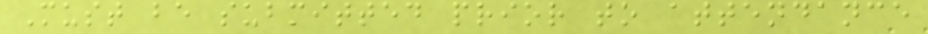Must be submitted prior to attendance
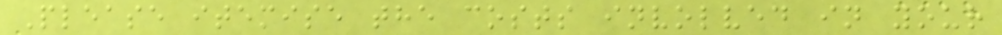Please itemise the costs involved in your
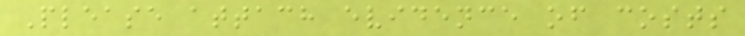Please attach evidence of costs
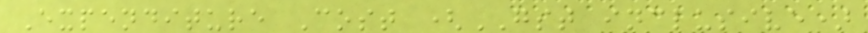Expenditure Cost (GST inclusive)
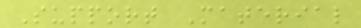Support Material
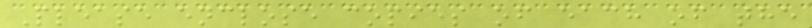Please enclose copies of each of the
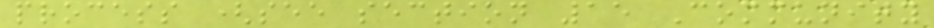process (see section 15 Community
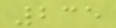235
